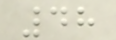48
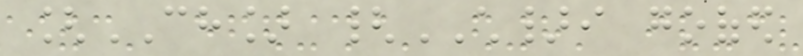[CH] {CH}i goofed
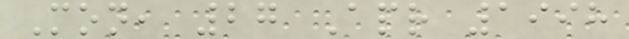Mon, 27 Apr 1998
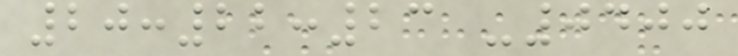20:22:23 -0400
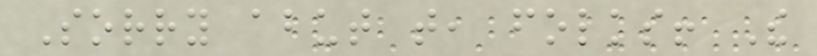Sorry abut that, folks! The
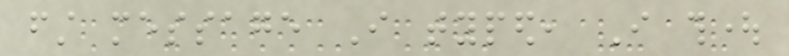first message I typed, I thought
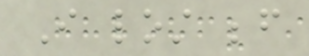I lost before
